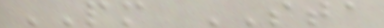PM STA
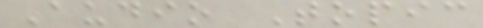Audio Topic
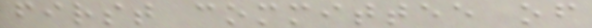first committee of
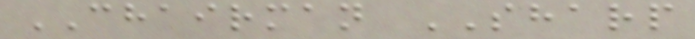CHAIRMAN SHARP
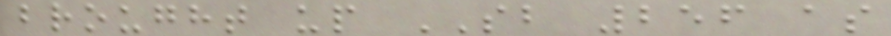brought up SB 256 as
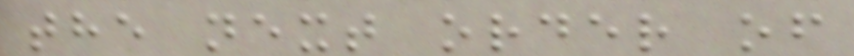the next order of
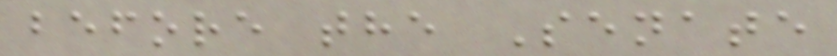before the Senate
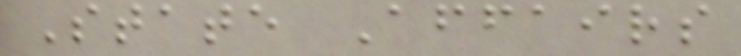State Affairs
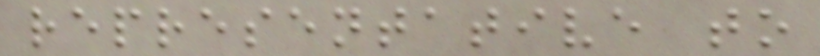representative to
